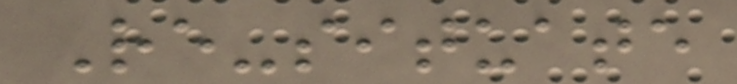Re-situate
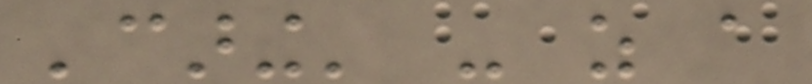'caring' - as a
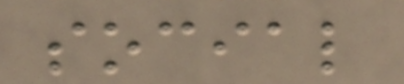social
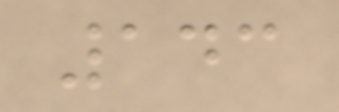143
